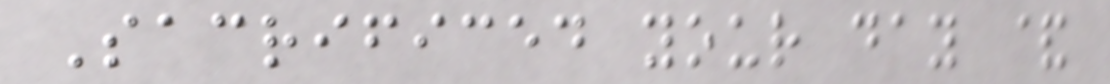Sacrificed your day &
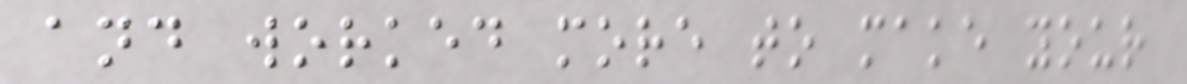and worked more to make your
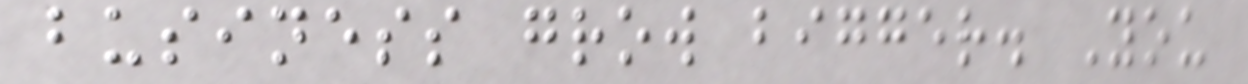business grow bigger. You
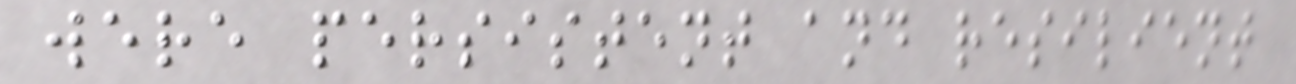were persistent and resilient
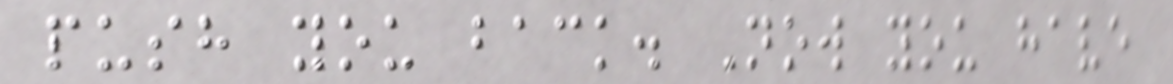push you back. Now you have
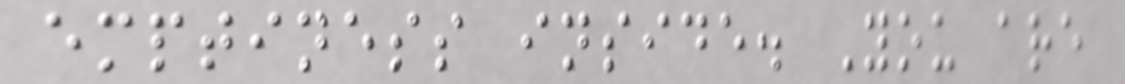emptiness inside. You are
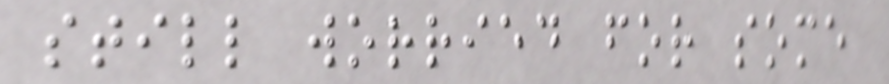still worried for some
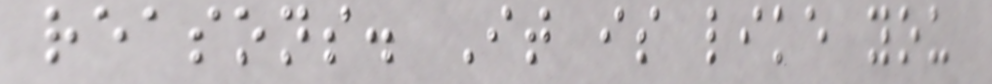reasons. It is like you
